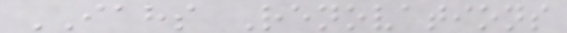IAHS Renovations
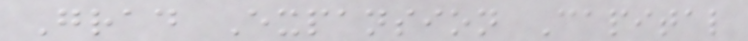Grad Expansion Capital
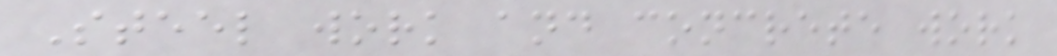Steel work and concrete work
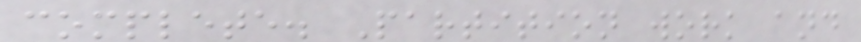complete. Partition work and
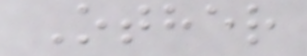Other
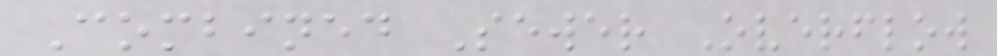Combined Sewer Overflow
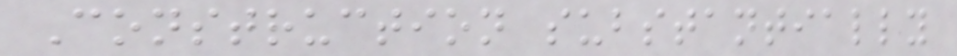Construction substantially
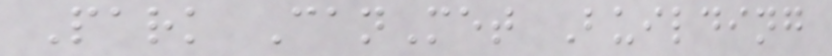Park CanMet Building
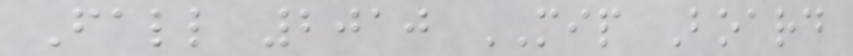Fall 2010 MIP Board
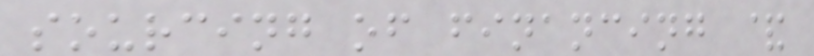sourcing of financing &
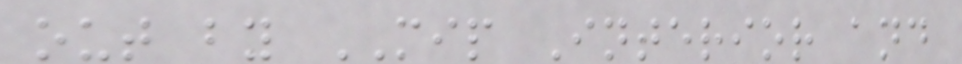out by MIP Interior and
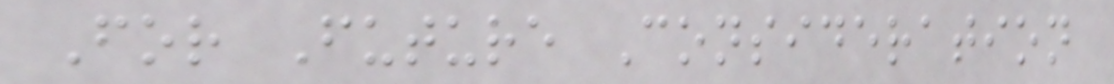For Future Consideration
